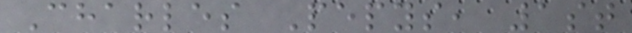Charles Pepys, 1st
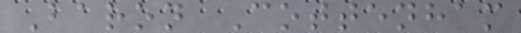Baron Cottenham
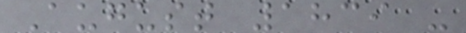August 1839 -
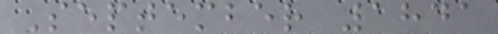September 1841
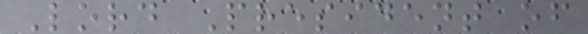Lord President of
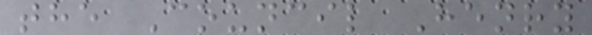the Council Henry
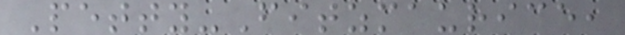Petty-Fitzmaurice,
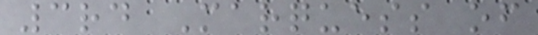3rd Marquess of
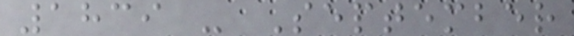1839 - September
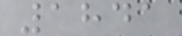1841
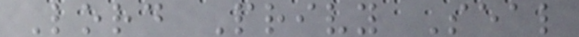Lord Privy Seal
